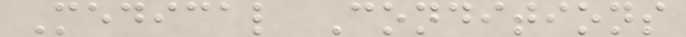Medical Conditions
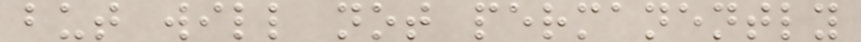but will not permanently
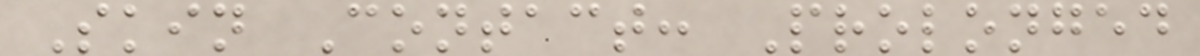Skin Contact: Prolonged
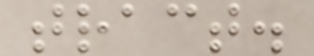tract.
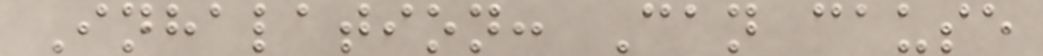Inhalation: Can cause
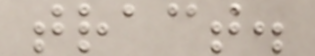tract.
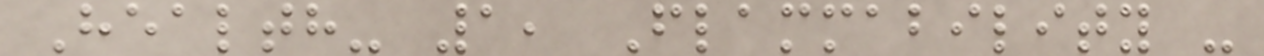Health- 1, Flammability -
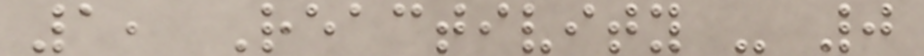1, Reactivity - 0
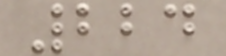224
